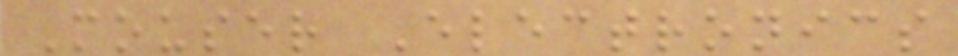Mouser Electronics
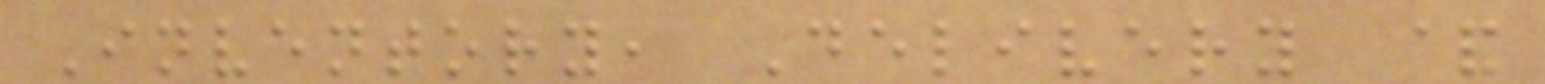Inventory, Delivery &
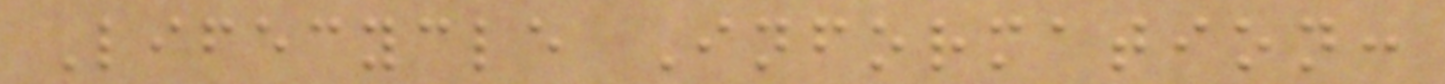Lifecycle Information:
